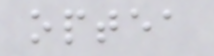optea
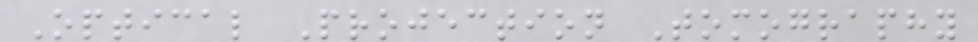Optical Projection Tomography
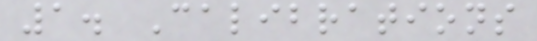1. Calibrations
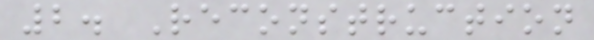2. Reconstruction
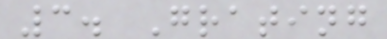3. Grating
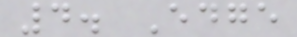4. Edge
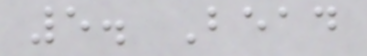5. Bead
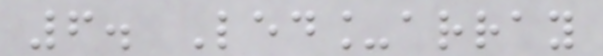6. Led_array
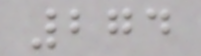274
